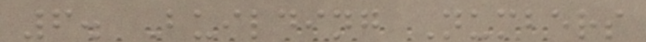6. Building Numbers
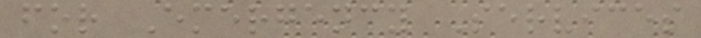for Emergency Services
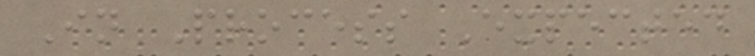In Process Expected
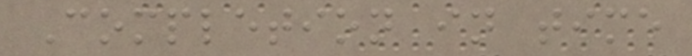Completion in time
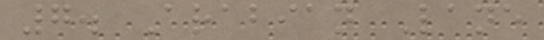7. Arabian Lane
